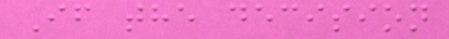If the decision
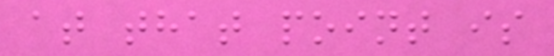at that point is
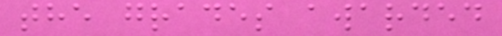the grades awarded
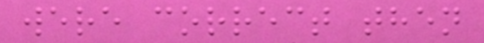were correct then
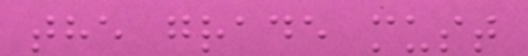the grade must
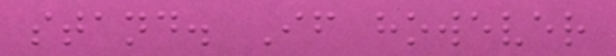stand. If however
